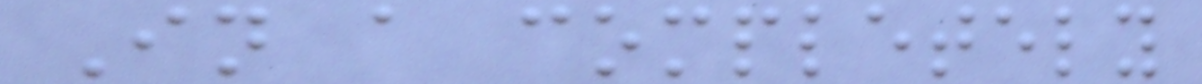In a completely
